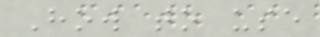How to use
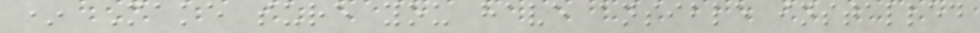* Make sure you have ansible installed
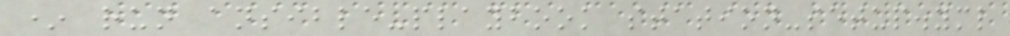* run ansible-playbook station-setup.yml
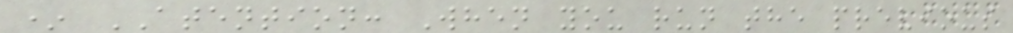* ATENTION: When you run the previous
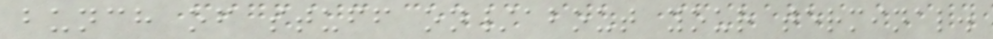bunch of stuff on/about your terminal.
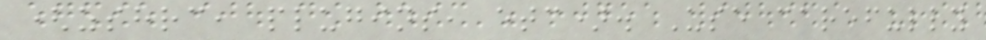(zshrc, plugins, etc). Use carefully
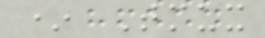* Tmux
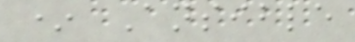* Ansible
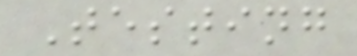Testing
